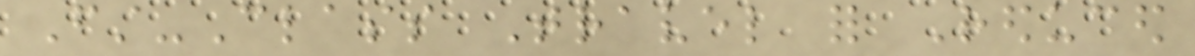First-Class Travel for Reduced
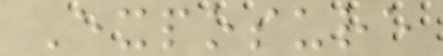Exposure
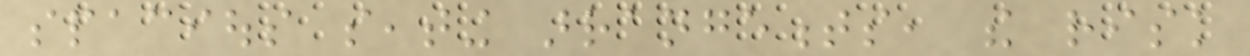spacious seating arrangements, the risk
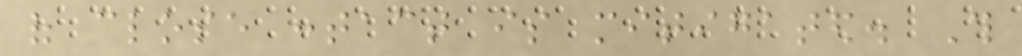of close contact is mitigated. This
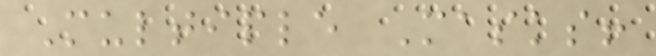Multiple Masks!
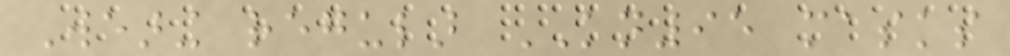Wearing regular KN95 masks
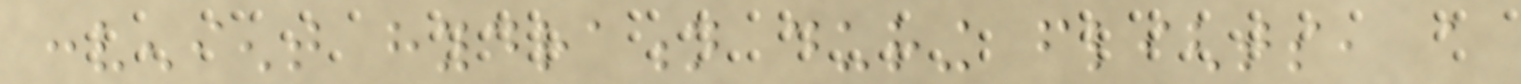convenient hydration during flights, a
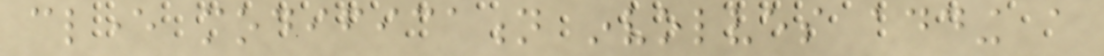clever modification involves adding a
